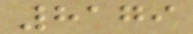8179
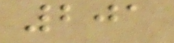201
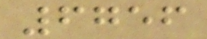6756
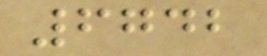6742
